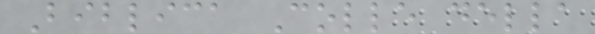Biblica Colle della
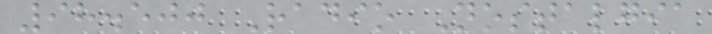98.500 Radio Nostalgia
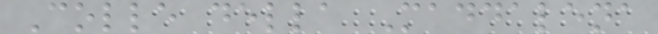Colle della Maddalena
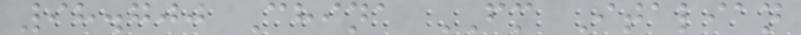98.700 China FM Italian
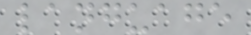language
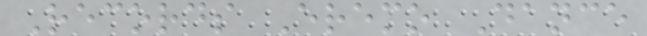Records Eremo Dance
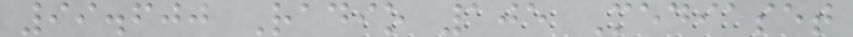99.600 Radio 105 Mediaset
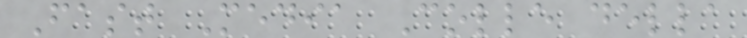Fast Media Colle della
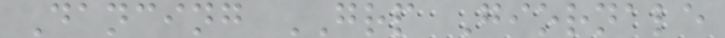Dancing GRP Giornale
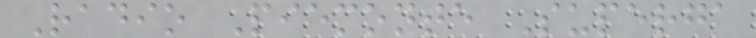Radio Piemonte Superga
